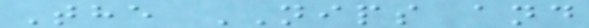The NIPS and
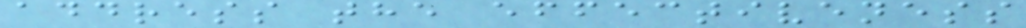address the effectiveness
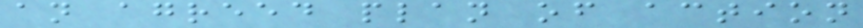an agreed plan of action
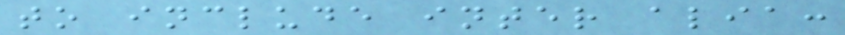to include inter alia:
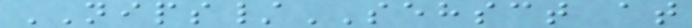NIPS/SEHSCT at
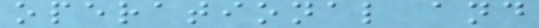operational and
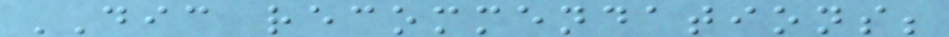DIC recommendations;
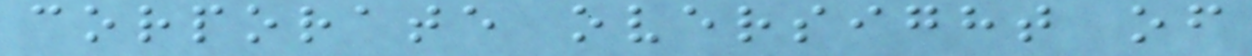corporate oversight of
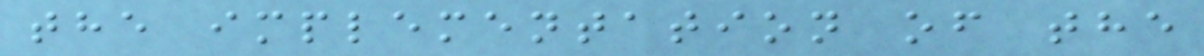the implementation of the
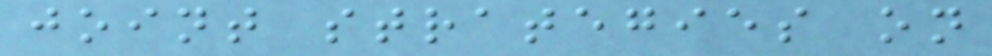joint strategies on
